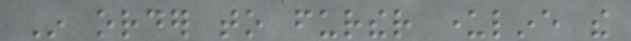In order to further underline the
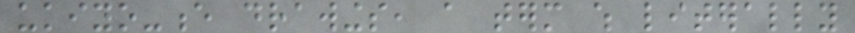ukiyo-e drawings, a term which literally
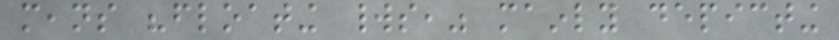means "floating worlds," mainly depicting
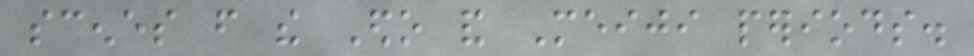scenes from the Edo and Meiji periods.
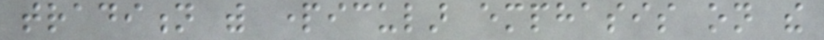tradition with particular emphasis on the
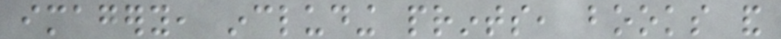imagery, including prints, books and
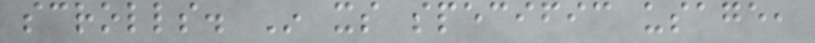scrolls. In its specific usage,
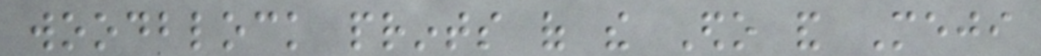woodblock prints of the Edo and Meji
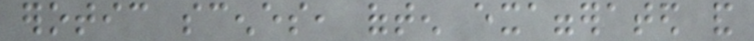erotic scenes, often exaggerated and
